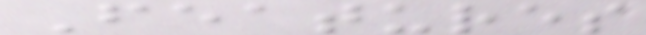Features
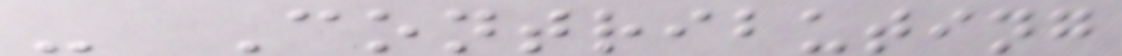- Contributing
